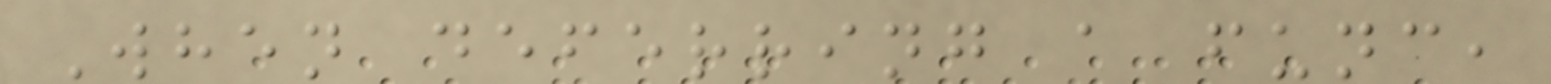When deferring a func,
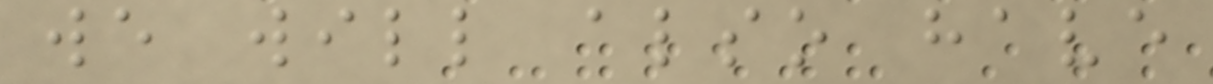we will also have
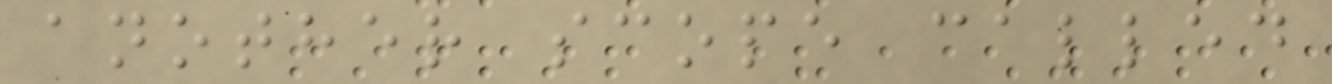another scope called
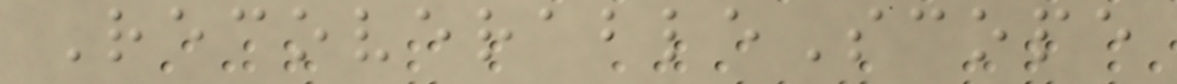RecoverableScope
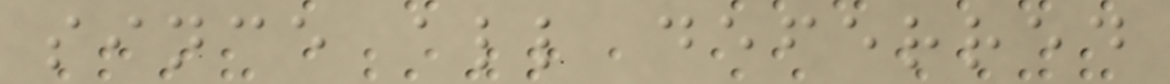since all deferred
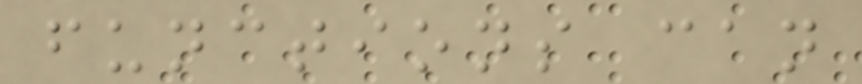functions can
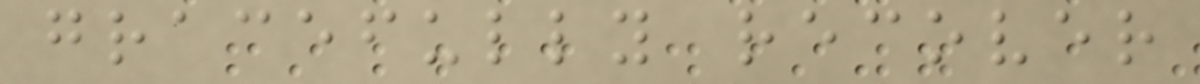gracefully recover
